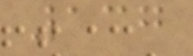137
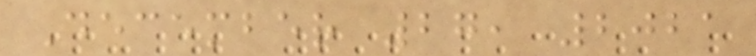December 27, 2021
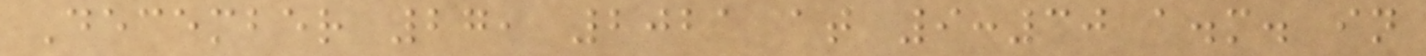December 27, 2021 at 9:30 a.m. in
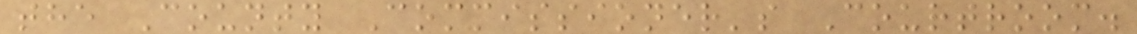the County Commissioner's Courtroom.
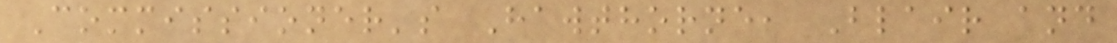Commissioner's Hawthorne, Blair and
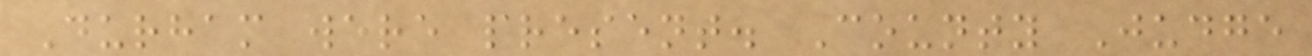Durham were present. County Judge
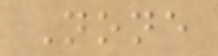None
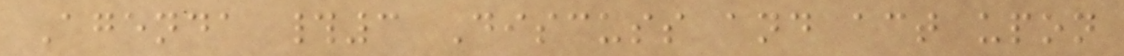Agenda #3 Discuss and act upon
